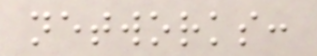networks:
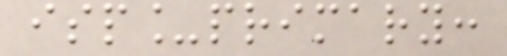isp_primary:
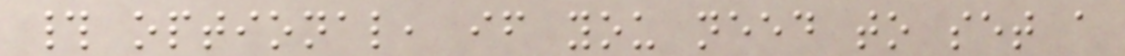# optional, if you need to set a
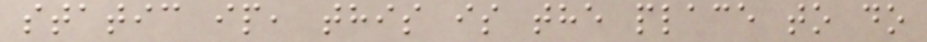static ip, this is the place to do
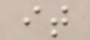it
